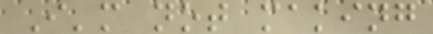I'm not making
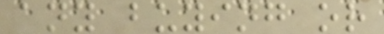any buying or
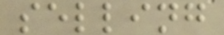selling
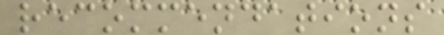recommendations
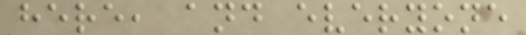here, and everyone
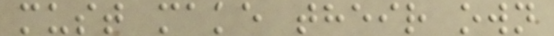must make their own
